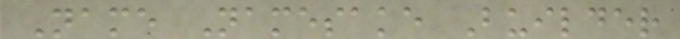Name Namesake Builder
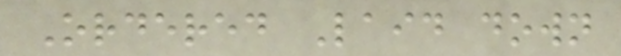Ordered Laid down
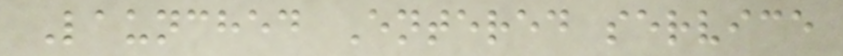Launched Entered service
